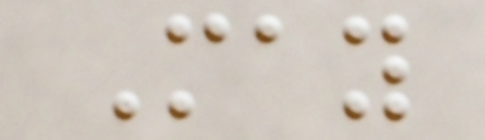May
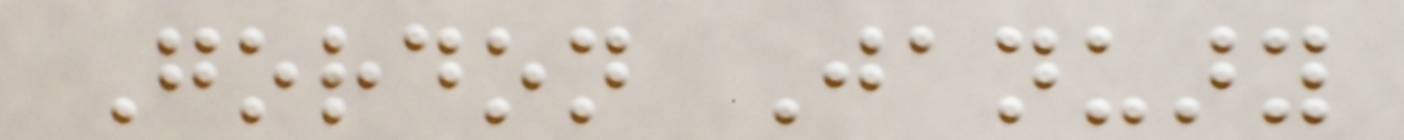Gordon January
